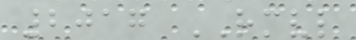2017 RMVL
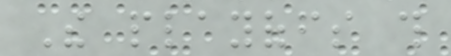The playoffs this
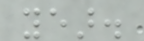year.
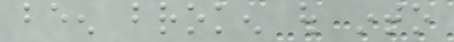been broken out into
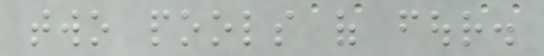two pools of four.
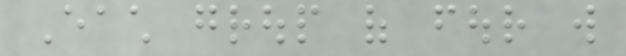Each group of four will
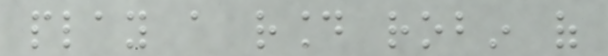play a round robin of
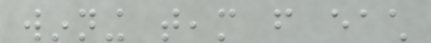winning team from each
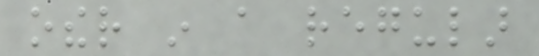other in a regular
